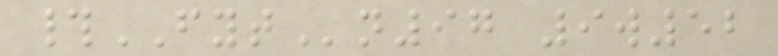#FYTn97 9w52
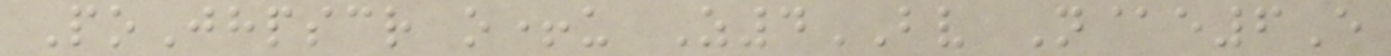PoJhpscr o+u Z4BV N@e6E
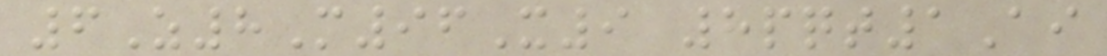6Z8M96X9 8pqt1Ai
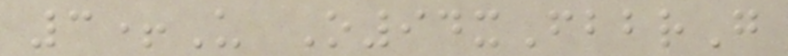3+U O94xFbbrG
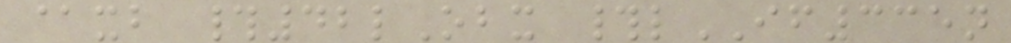@xb #42lObx #lIF335n
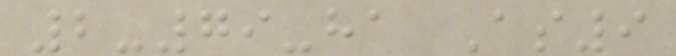2-79-ha As9
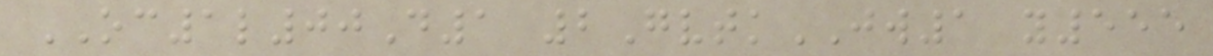OC1l00D1 2GvtkJW1 y555
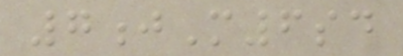7jM6sd
